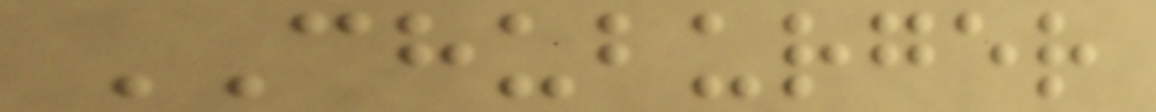CHUBURGER
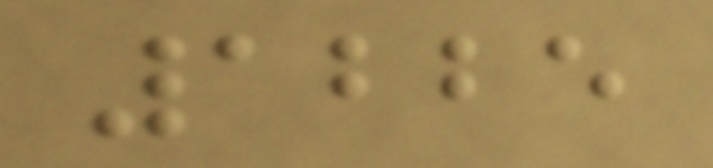1225
